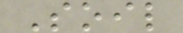Soil
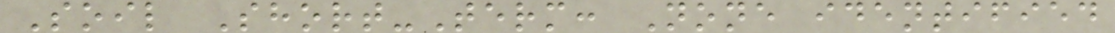Soil Short-Term: None identified
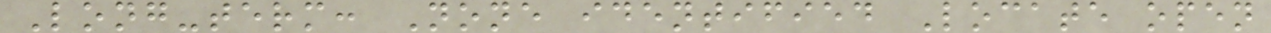Long-term: None identified Locate open
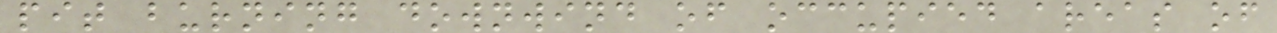pit burning downwind of occupied areas of
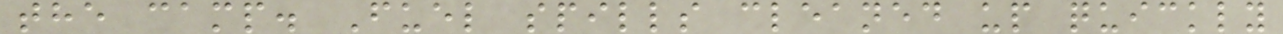the camp. Fuel spills cleaned up quickly
